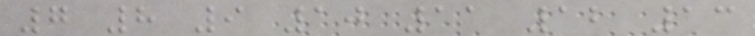7 8 9 10 11 12 13
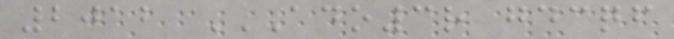2012 ADO3R GDCQF
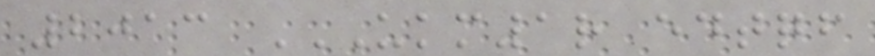2013 UKM1R EDTQF
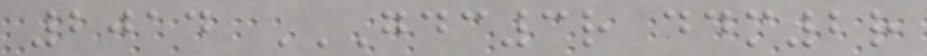2014 GDC3R DDM2R
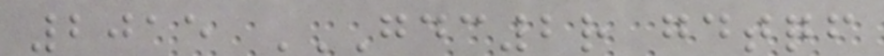2015 GDC2R GDTQF
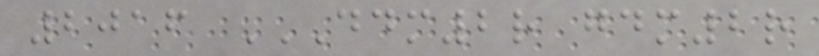2016 DDM2R GDM2R
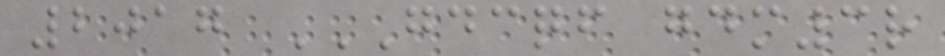2017 GDCQF GDM3R
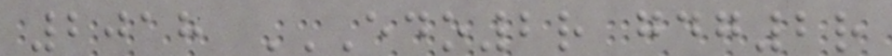2018 EDO2R GDG2R
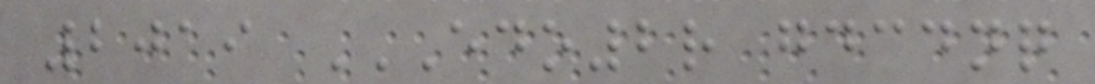2019 EDO2R GDCDNQ
